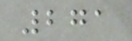271
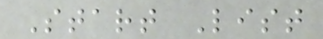Start List
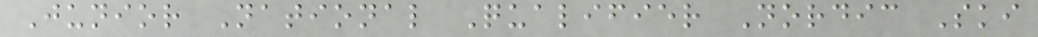Junior National Qualifier Nordic Ski
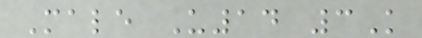Male U14 3K
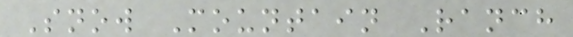Snow Mountain Ranch
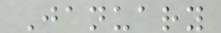January
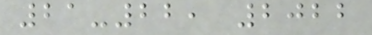21-22, 2022
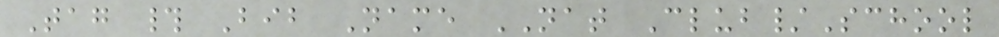Tag # Bib Name NAT Club/School
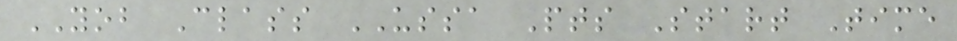YOB Class USSA Pts Start Time
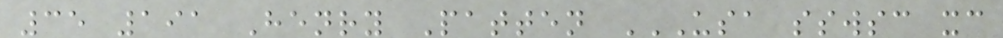35 191 Henry Patten USA SSWSC XC
